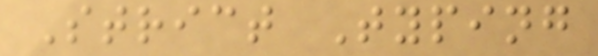Strict Typing
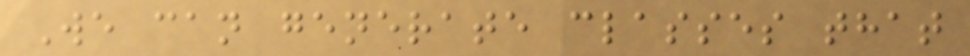We can generate classes that
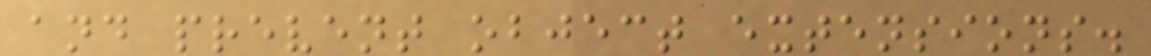and prevent object extensions.
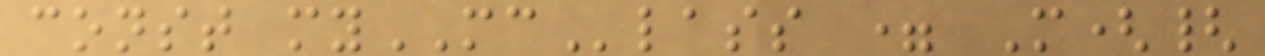const myMClass = M({
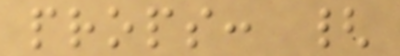props: {
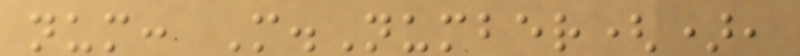num: M.Number(),
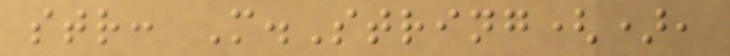str: M.String(),
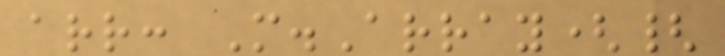arr: M.Array({
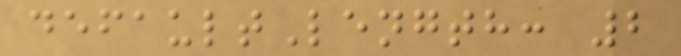defaultLength: 2
